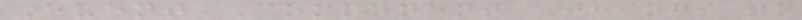Event Component Things to
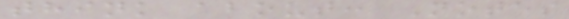think about: Notes
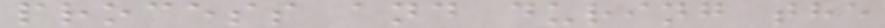process and during the
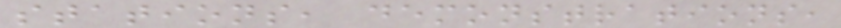stations, demonstrations,
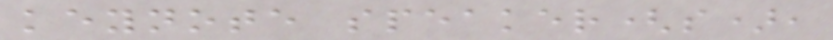keynote speaker(s),
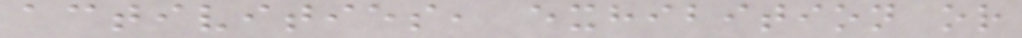activities, exhibition or
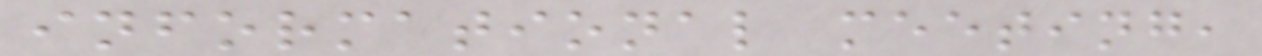informational meeting,
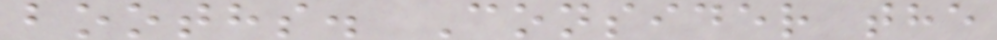booths. Consider the
